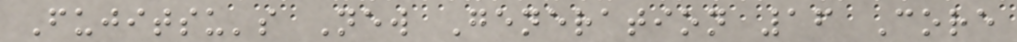Fujitsu's New Generation 16 Core
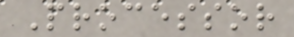Processor
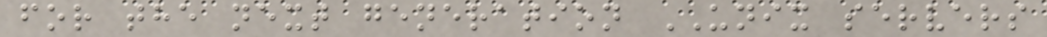for the next generation UNIX servers
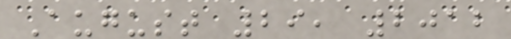August 29, 2012
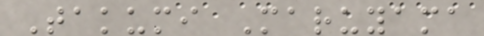Takumi Maruyama
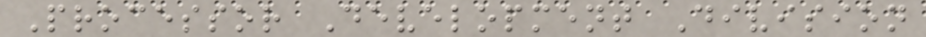Processor Development Division
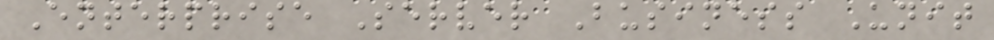Enterprise Server Business Unit
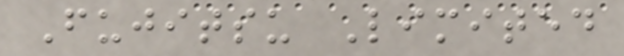Fujitsu Limited
